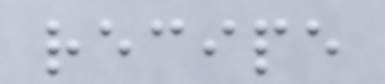recipe
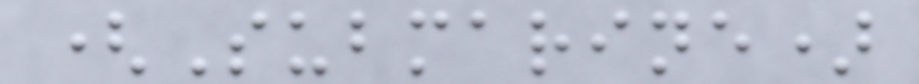(Submarine)
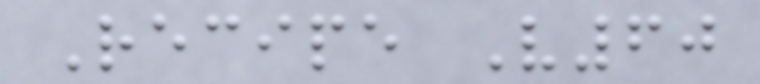Recipe V60
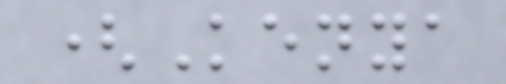(Kenya
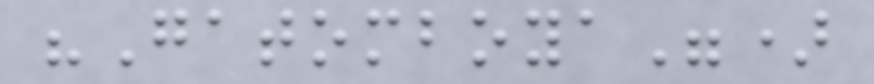"Gatomboya")
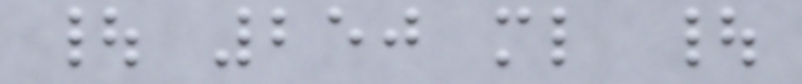| 250 ml |
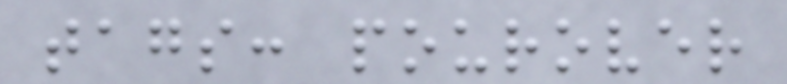tags: pourover
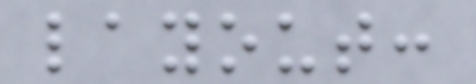layout:
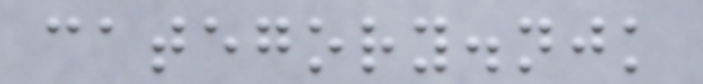category.njk
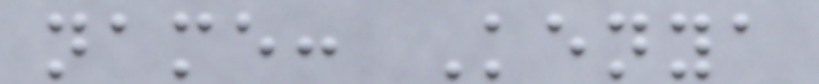name: Kenya
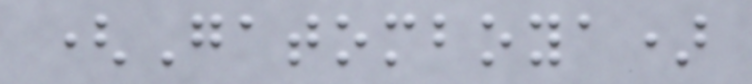(Gatomboya)
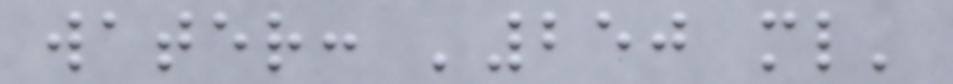water: '250 ml'
